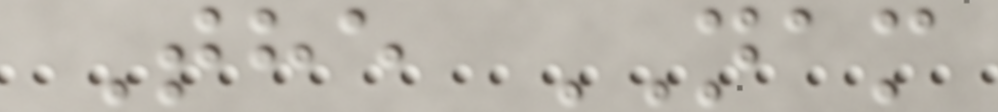The NAM
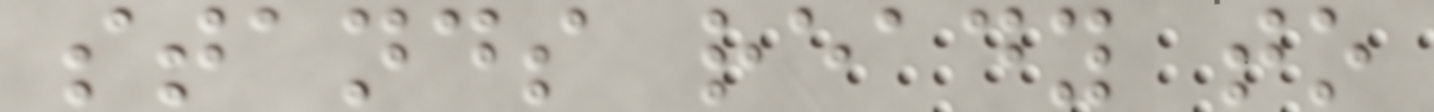stands ready to
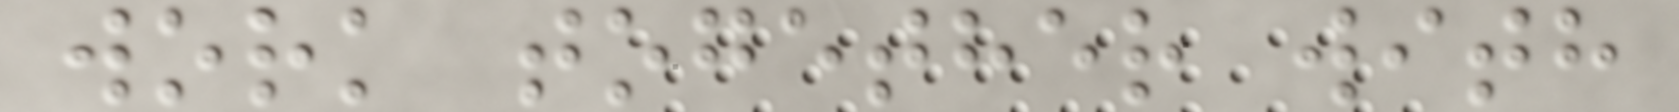work together with
